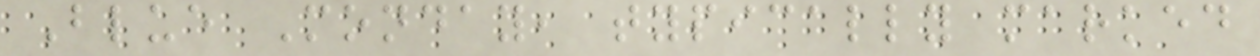Blue Monday, typically marked
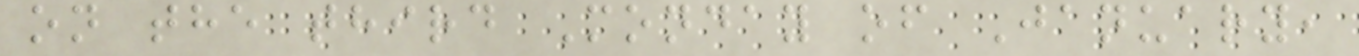on the third Monday of January,
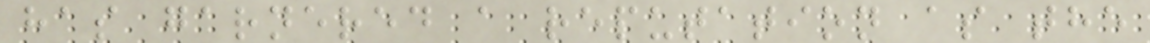has garnered a reputation as the
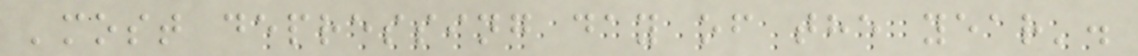'most depressing day of the year'.
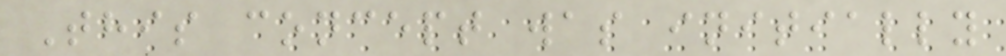This concept was initially
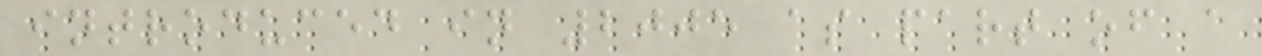introduced in 2005 as part of a
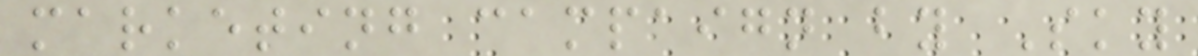marketing campaign by Sky
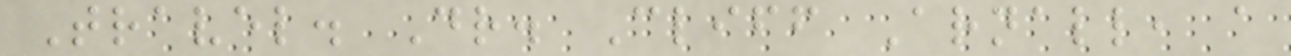Travel. Dr. Cliff Arnall, a
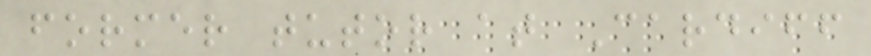former tutor at Cardiff
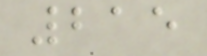215
